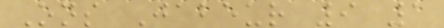Ons Jabeur 9 1
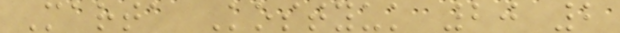Marta Kostyuk 20 2
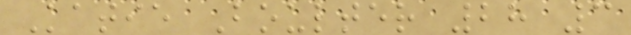Katie Boulter 28 3
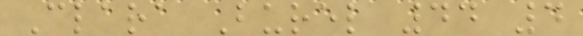Clara Burel 44 4
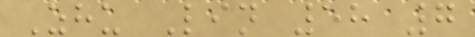Zhu Lin 58 7
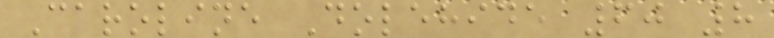Caroline Dolehide 60 8
